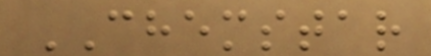CHEMSTAR
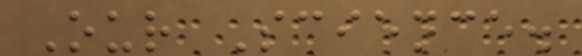Our Science.
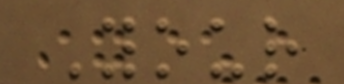Your
